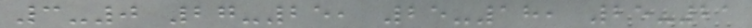3-0 27-25, 25-18, 25-21
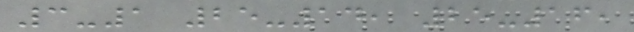3-1 25-14, 25-16,
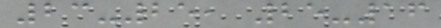23-25, 25-16
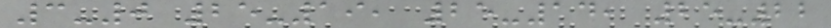3-0 25-19, 25-14, 25-22
